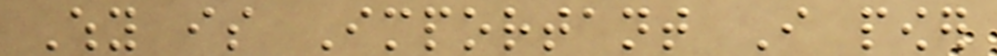Why is Important I power
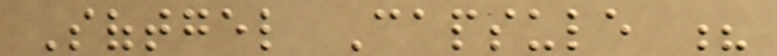Softgel Capsule ?
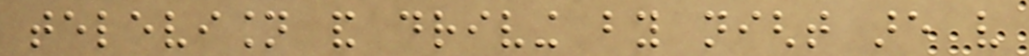television and driving by night are very
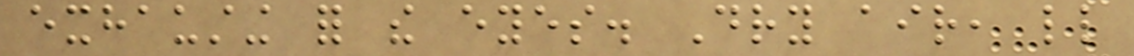exhausting for the eyes. Dry air, little
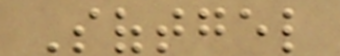Softgel
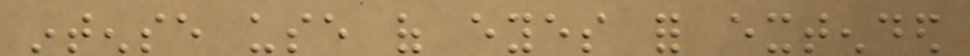intense use of eyes for extended
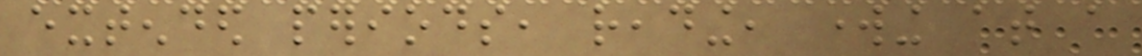extended periods, reading, working at a
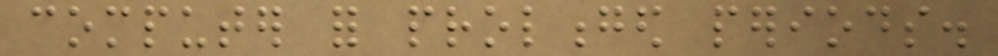computer for prolonged periods.
